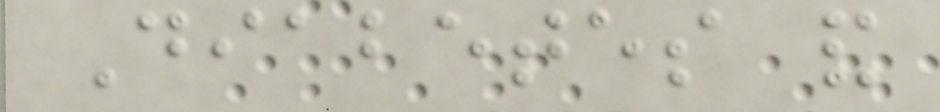Diabetes and
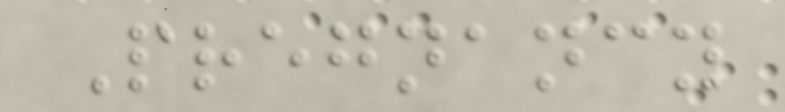Pregnancy
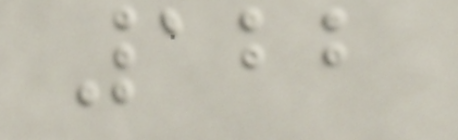122
